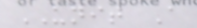UNIT A
